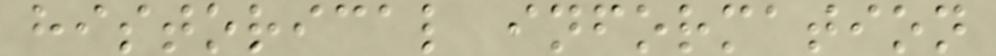historical information
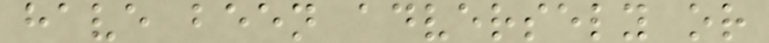have been adversely or
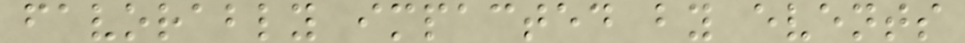favorably impacted by events
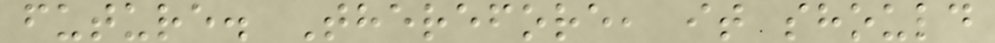future. Therefore, it should
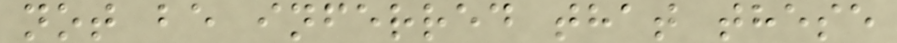not be inferred that these
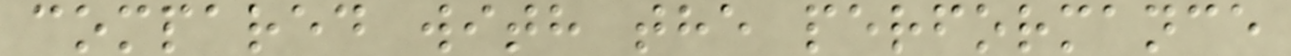compared with the performance
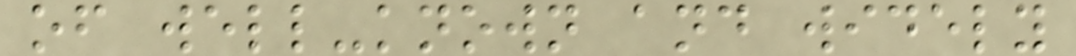of well-known and widely
